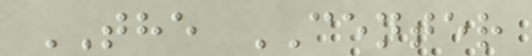THE CENTER
